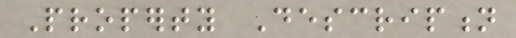Property Description
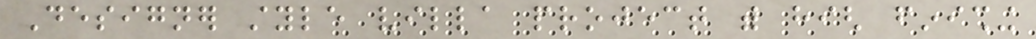Designer style villa project with high finishing
